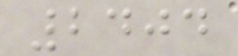2404
